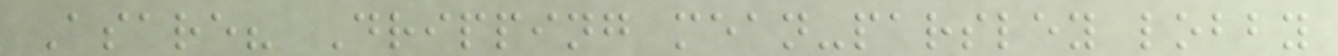Asare? Dripping mean-parsley lobby
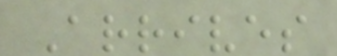Arrives
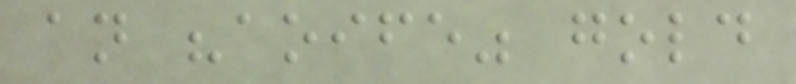an "aoife" gold
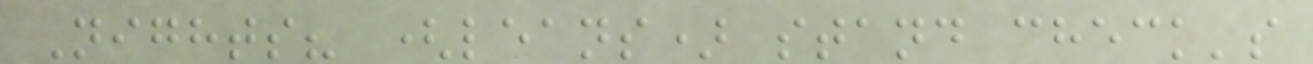Nights? (leans) stand check's
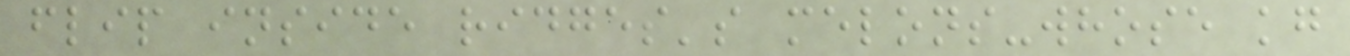flip inside ridges's melons-whose kg
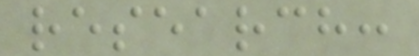research:
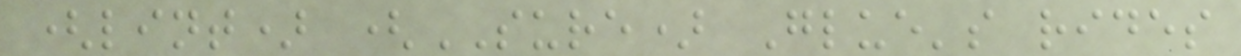(lint) (SURE) Glue's rides
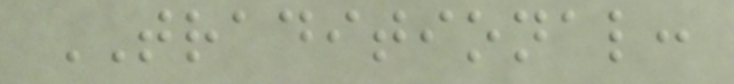TRADITIONAL:
